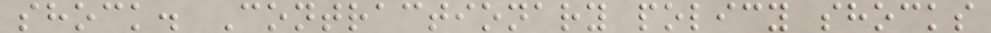shock. Contractionary policy shocks
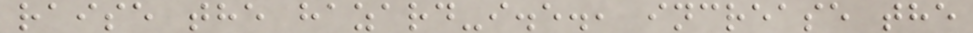raise the hazard-i.e., increase the
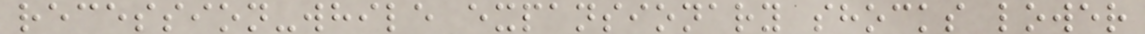recession-while expansionary shocks lower
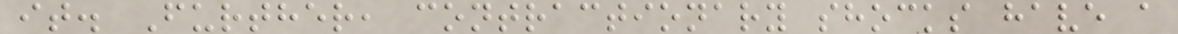it. Further, contractionary shocks have a
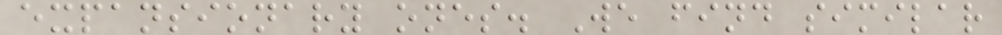expansionary ones. We find similar
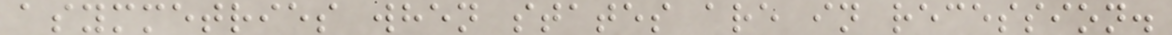asymmetries when states are in recession.
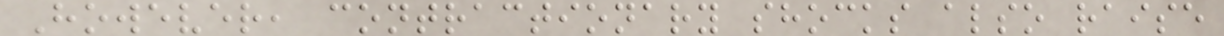However, contractionary shocks also raise
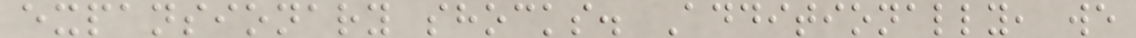expansionary shocks. Additionally, we
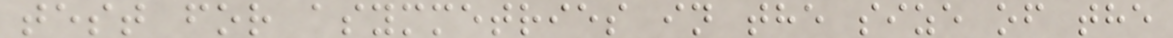test for asymmetries in the size of the
